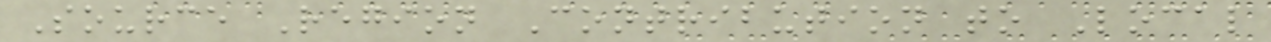Source Region Contribution to Local
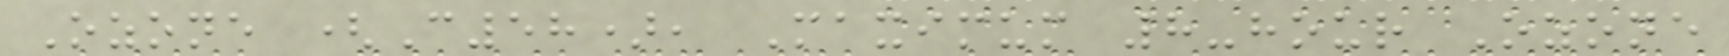Ozone (C58), Maximum 8-hour Ozone
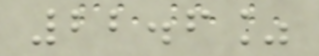22.6%
